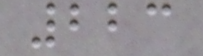223
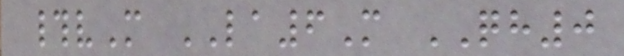#vM LA6M QH0
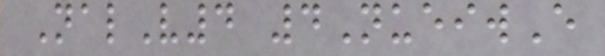NalV4 4NueiwE
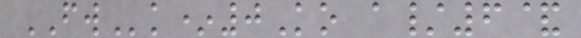FWk*0Ko a/6&
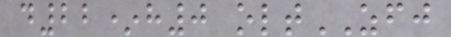d22*h0 oltZFJ
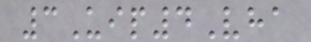3Uip4Vha
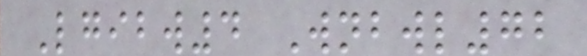Lgibw4 Wnbwl72
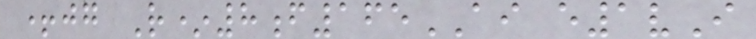+jg R*8f165AI e1vI
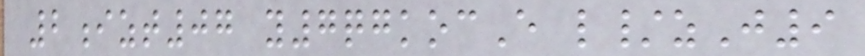2izt07 y7qgkocE l/zJ9
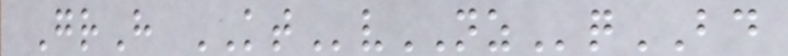GrH KTvNZqBD
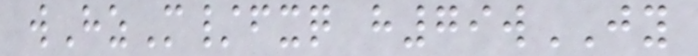wHzM/fxq h79wJY
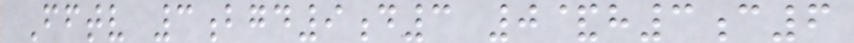Fftv 3bgd9d3 0&h3c6
